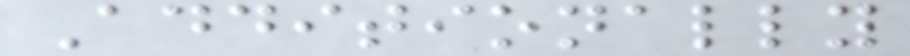Additionally
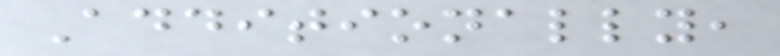Additionally,
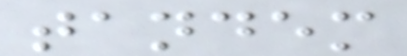tandem
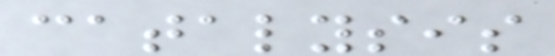catalysis
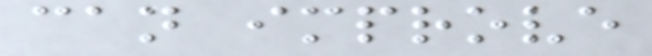can improve
